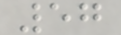57
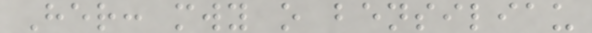Her: mwy o bensiliau
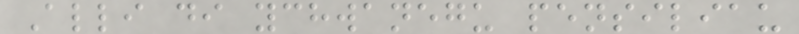Alli di ychwanegu pensiliau
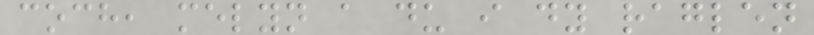coch, melyn a du i dy raglen
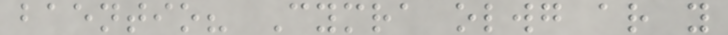baentio? Cymra olwg ar y
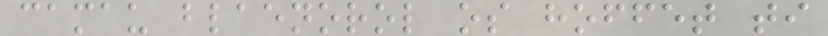camau blaenorol os hoffet ti
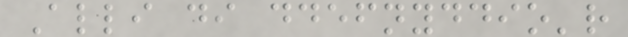Alli di ddefnyddio'r
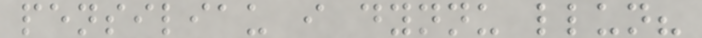pensiliau i dynnu llun?
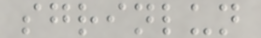sgrinlun
